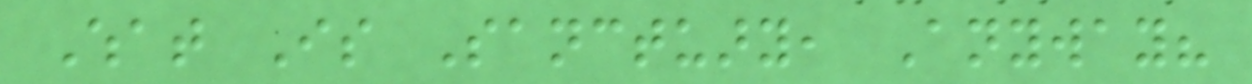What Is Sanctuary, Anyway?
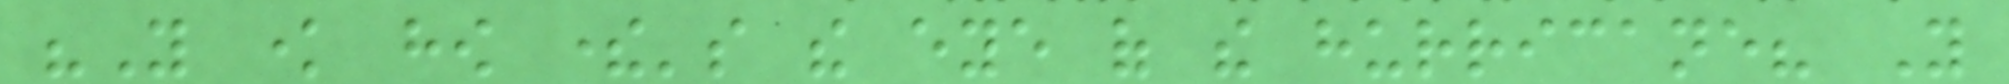"You know how there's the eye of the hurricane? You
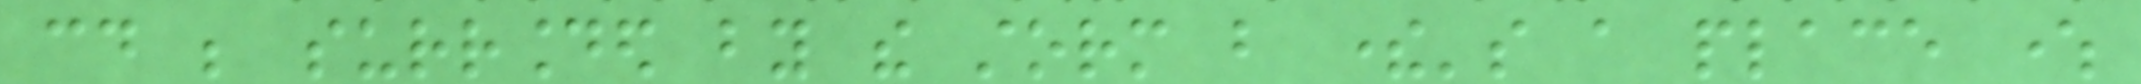could be surrounded by the storm but there's a place where
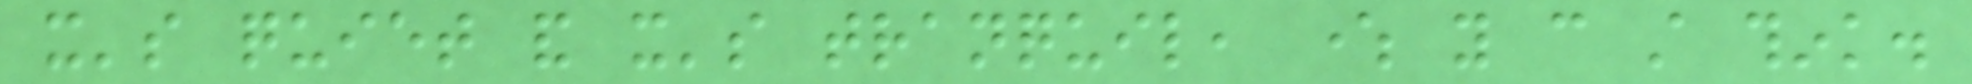it's quiet and it's tranquil, where you can still think.
